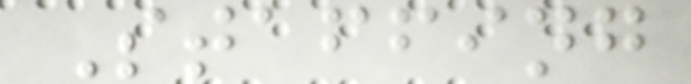Staffing
